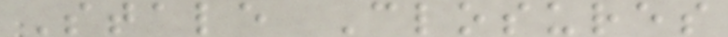Stale Closures
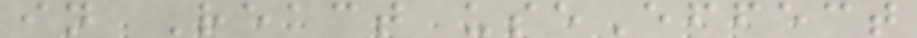in React useEffect
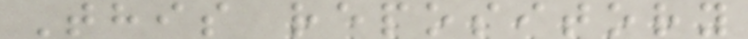This repository
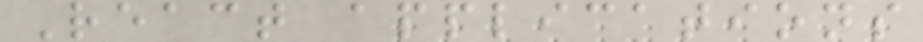React applications
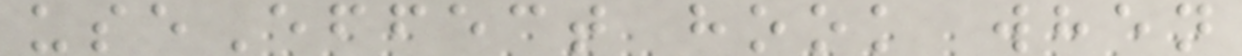useEffect hook when
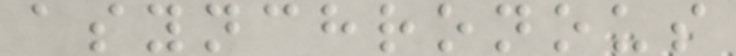asynchronous
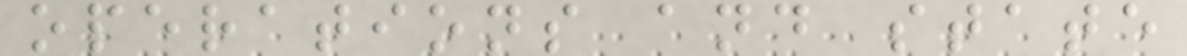operations and state
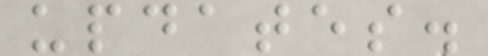updates.
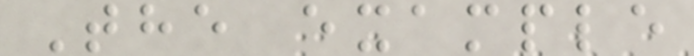The example
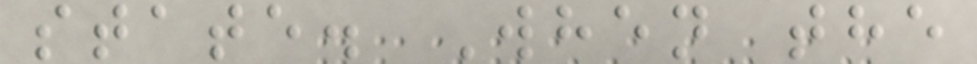state. When the
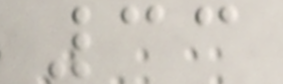33
